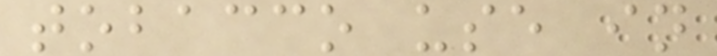tobacco use in
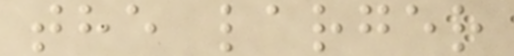the larger
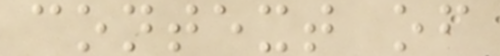context of
